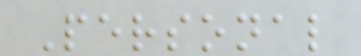Personal
